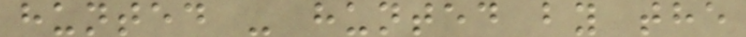hunted - hunted by the
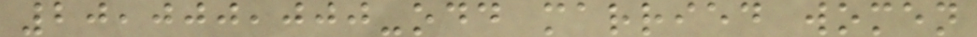20,000,000-odd married women
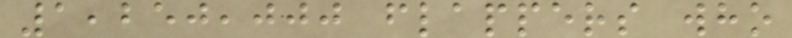1,250,000 flappers who
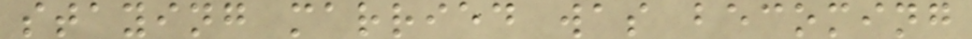staying married was becoming
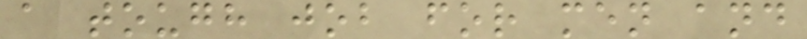a tough job for men and
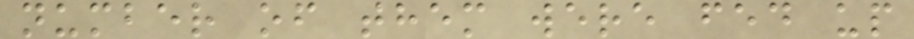number of them were fed up
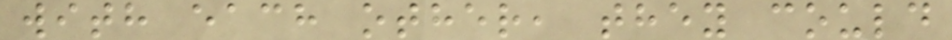with each other, they could
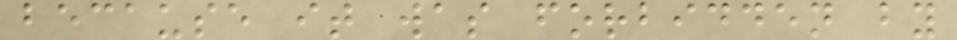because it was forbidden by
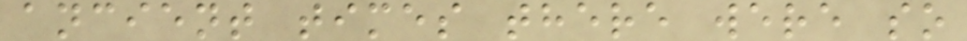ancient times there were so
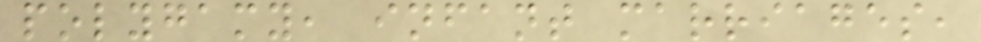polygamy, infant marriages,
